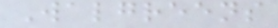Walgreens
